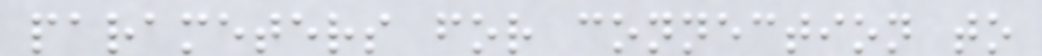parameters for connection to
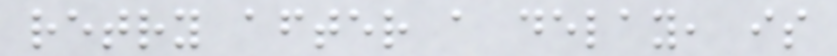retry after a delay, is
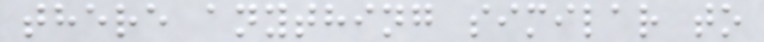there anything similar to
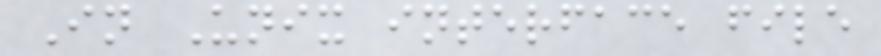In Unix interface file
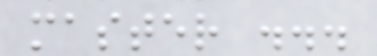master ...
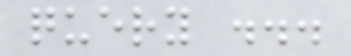query ...
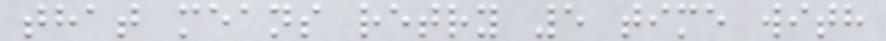that means retry 5 time with
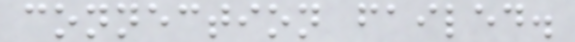connection failed.
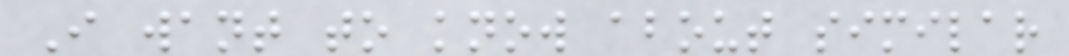I want to know about similar
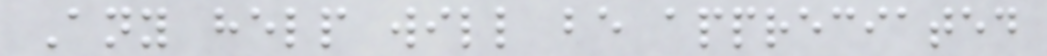Any help will be appreciated
